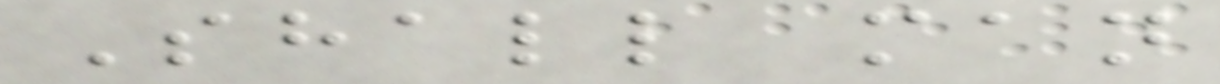Shall man
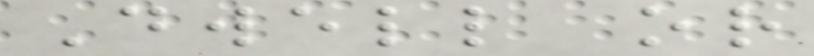Dwell or
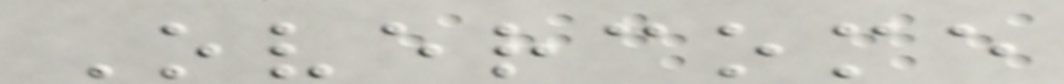Overcome
